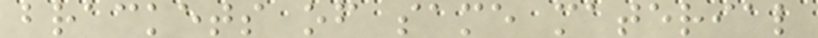brackets of same material
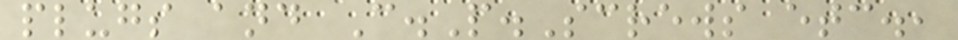plugs and C.P.Screws etc.,
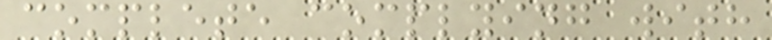complete complying with
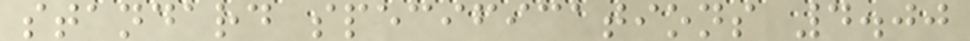standard specifications 4.00
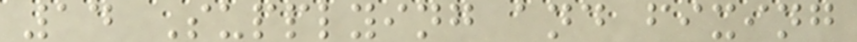14 Supplying and fixing
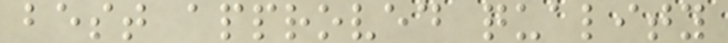best approved quality
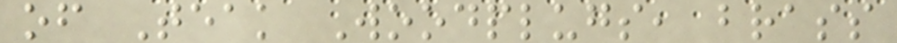of Teak Woodplugs, brass
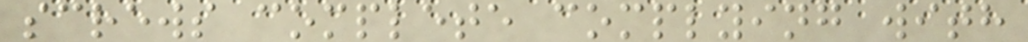screws complete complying with
